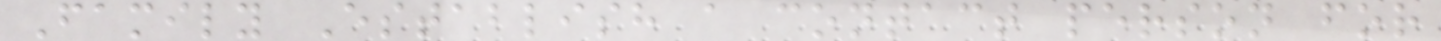Family Establish a contact person for
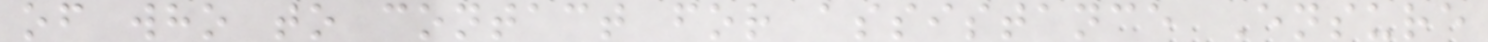of who to contact for assistance Ensure
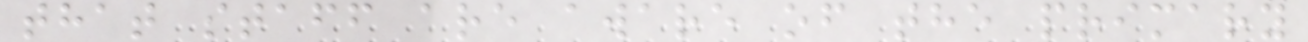that staff are aware of the primary
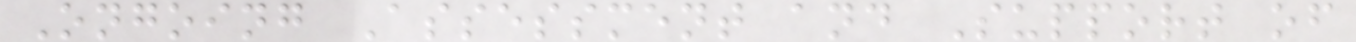Ongoing Assessment and Support of
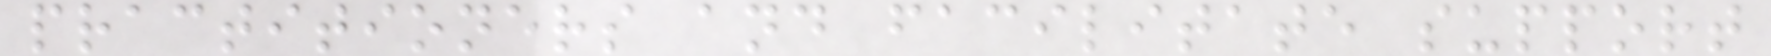practitioners and facilitate support
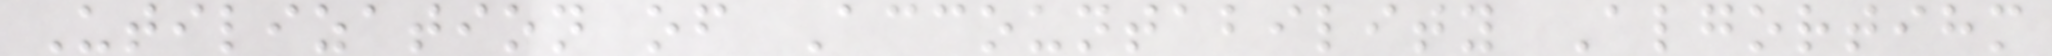Utilization of Accountability Algortihm
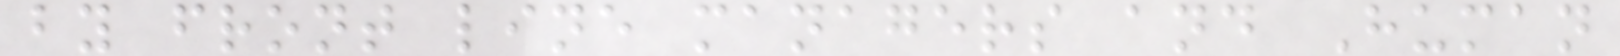by front line managers and Human
